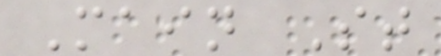Main St
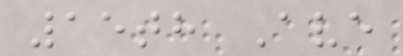15th Ave
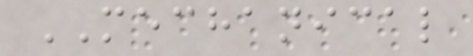MECHANICAL
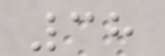38
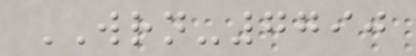WRN-7790
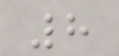8
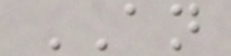AN
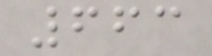663
